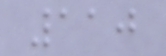110
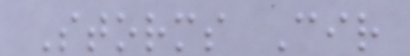Storms Cir
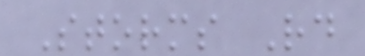Storms Rd
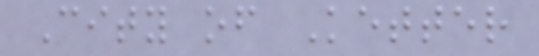City of Ketter
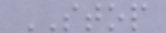STOP
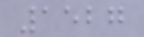1527
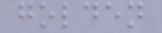golden
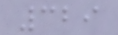329
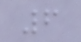6
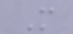M
